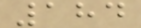184
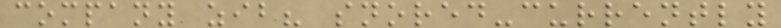company zib? snored-currently
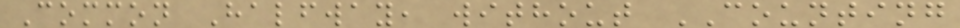Common Halfway, without COUNTING
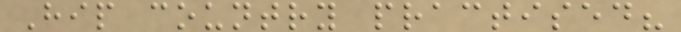Hip country practised?
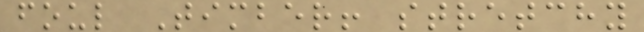foul Timber! stretchy
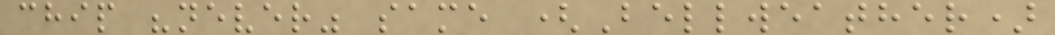chip "never" same (Bellweather)
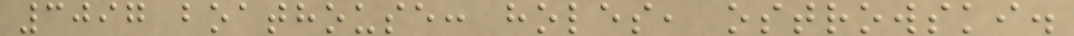3097 boathouse: holes, ostrowski.
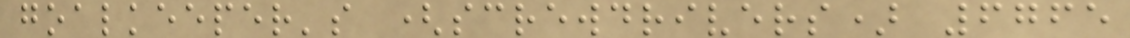goalkeeper's (screwdrivers) 6765
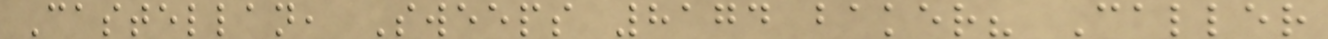Castellan, Sweeps 8174 baker? Caller
